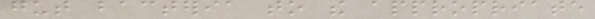gut bacteria to the appropriate
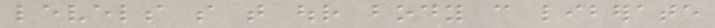levels so that our body can liberate
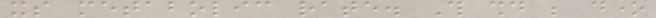its metabolic rate. This should be done
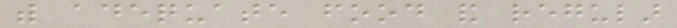with adequate food and regular
